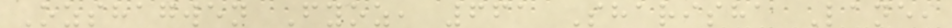Ozshagwen Fyoz, 661 Sharisha Lane,
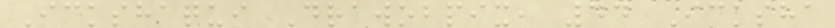Ickshaqui Drawobpix, 44 Icksha
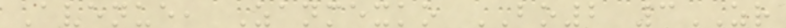Avenue, Zanmexko BO2 3ZR
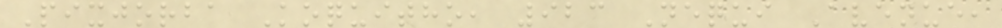Pixjorba Koquitho, 923 Nequi Avenue,
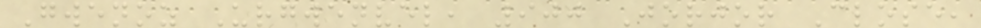Gwenoz Urgwenvel, 900 Jorjor Close,
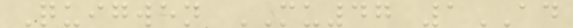Quigwen MU47 1AD
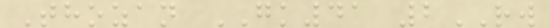Thozan GK41 2RW
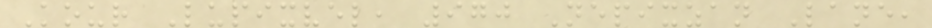Kour Lupixvel, 970 Nepixzan Lane,
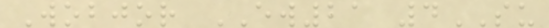Wobjor EW21 4SU
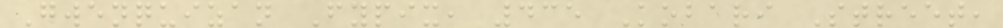Gwenquizan Fypix, 435 Kobari Street,
